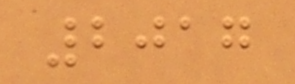2017
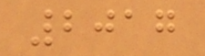2017
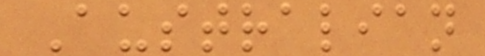Australian
